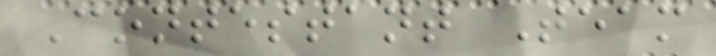Contestant Team
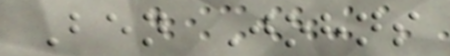Ben Johns
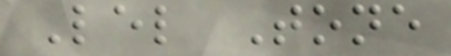Lel Tone
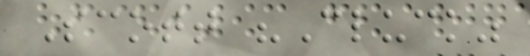Scott "Cluck"
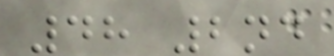48 2nd
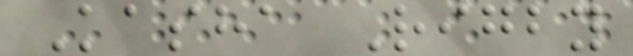Kasha Rigby
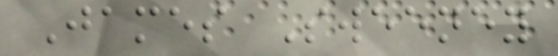James Sweeney
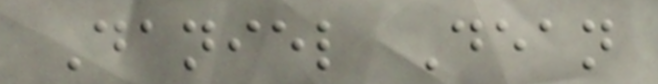Daniel Dean
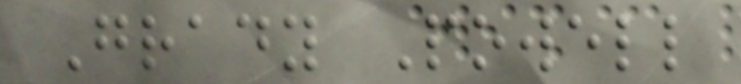Grady Powell
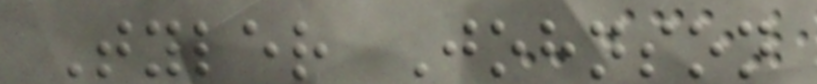Tyler Johnson
